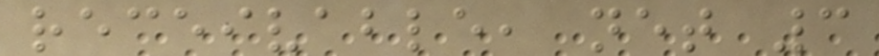receivable, net 3
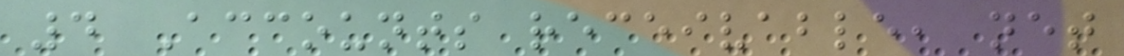4 Accounts receivable, net
